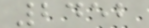2452
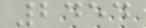2454
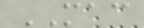MAC
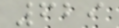629
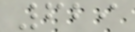629
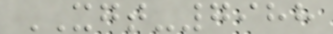XGT-7988
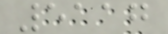5117
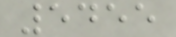5455
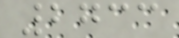2733
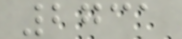2731
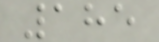185
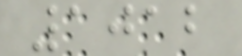1012
